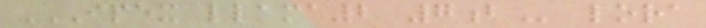IPEX LLAMA2 7B lora
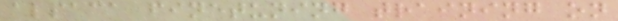alpaca finetuning training on
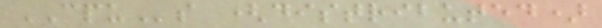CPUs (distributed)
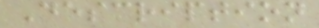Description
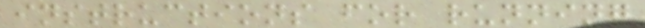instructions for running
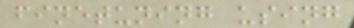finetuning using
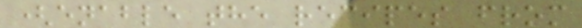(enable the recipes from
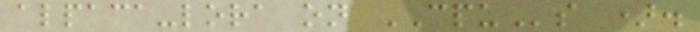alpaca-lora on CPUs ).
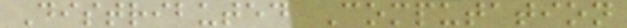Distributed Computation
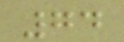74
